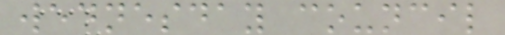wednesday council
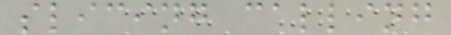slicing calling
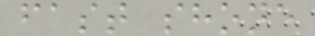fast shone
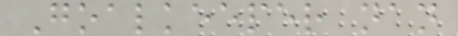Goalkeeper nan
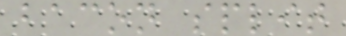bacon split
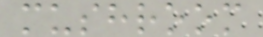mushroom
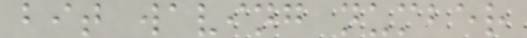bit waving number
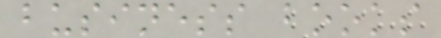business books
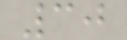30
